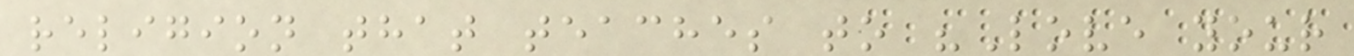religion that teaches to "Love your
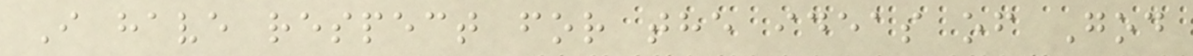I have respect for the ideas of God
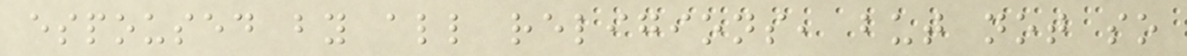espoused by all religions, but not so
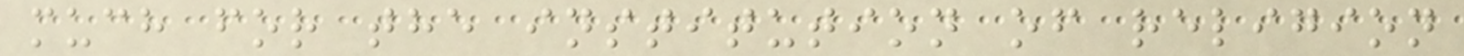much for the institution of religion
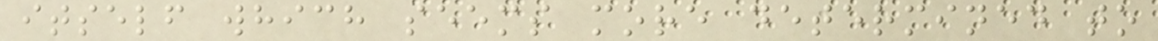itself which seems more determined to
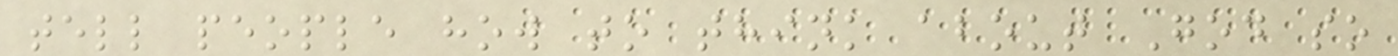tell people how to think about God so
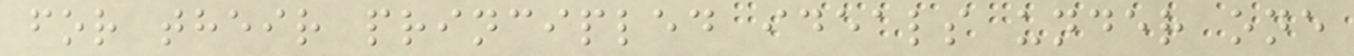for their principled ideals under one
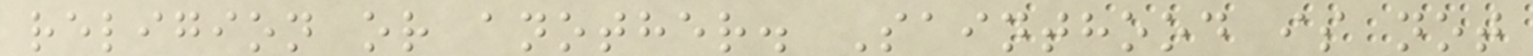religion or another. Sainthood is not
